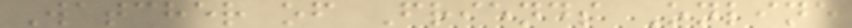Watcher of Friends Online
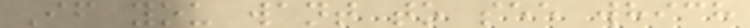If you want to see which
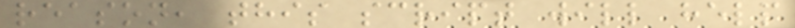reason, this script will help
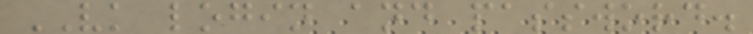VK login and password.
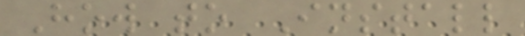How to Install
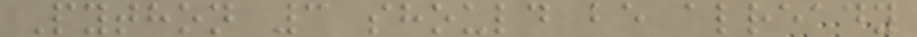Python 3 should be already
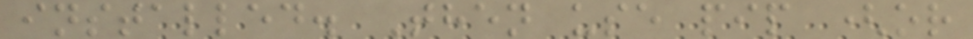installed. Then use pip (or
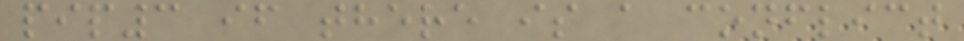pip3 if there is a conflict
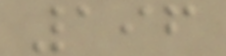196
